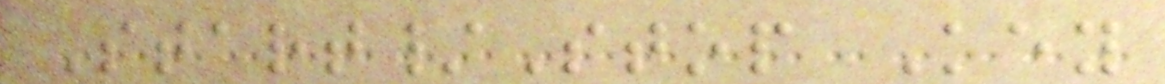Start/Stop Key
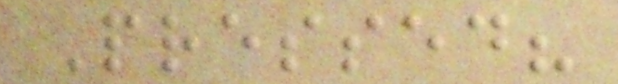Pressed?
